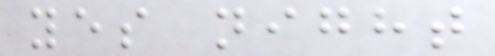yes night
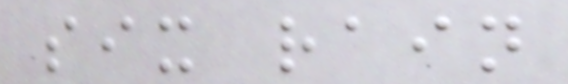six rain
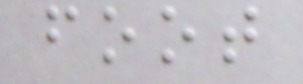foot
